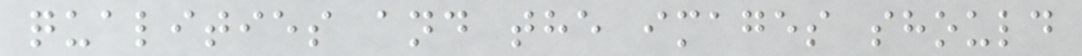qualities and the images should
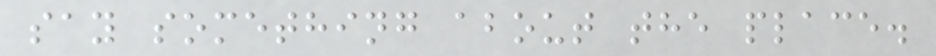say something about the place.
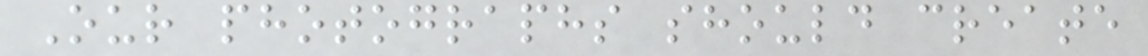Our photographs should create
